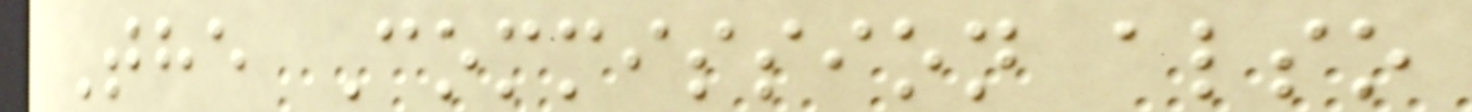The Commission also
